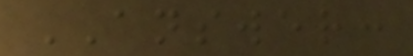ANSWER:
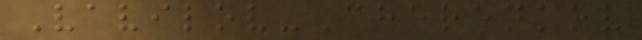Vavilov-Cherenkov
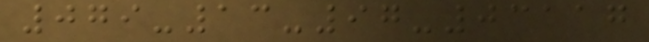079-13-97-03117
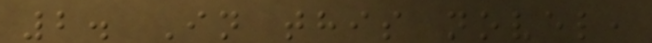2. In this novel,
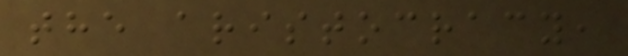the aristocracy,
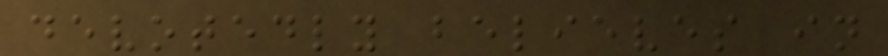devotedly believes in
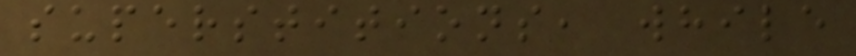superstitions, while
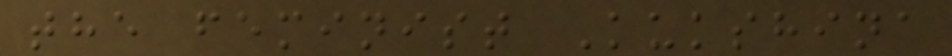the feminist Kukshina
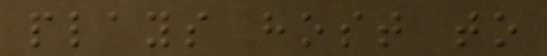plays host to
